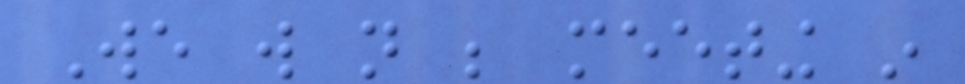We will not be meeting in
